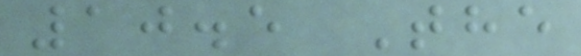10.5 The
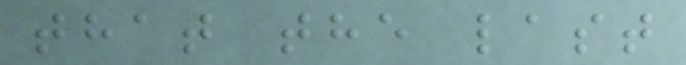that the last
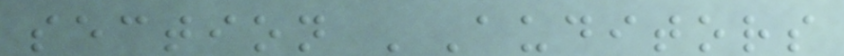section 'Auditors
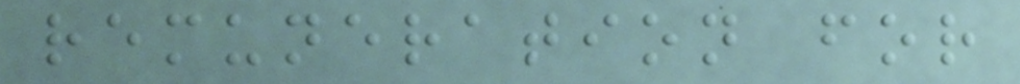remuneration for
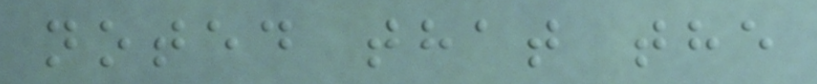noted that the
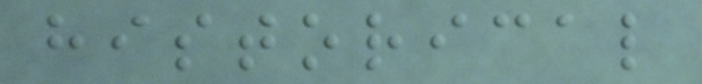historical
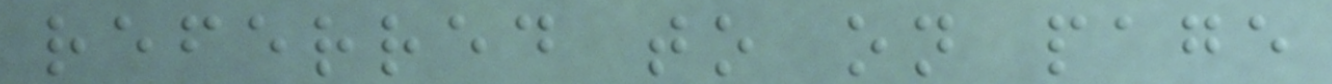referred to on page
